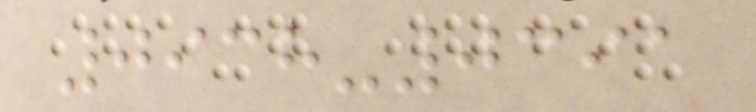0938-0391
